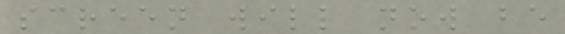screen will now be
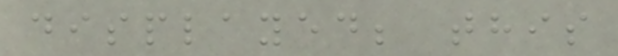displayed; this
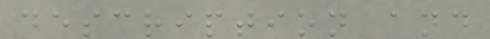description and
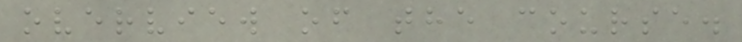overview of the course.
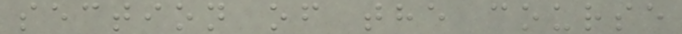section of the course
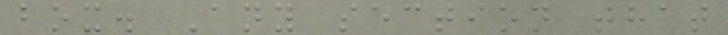box. Any section that
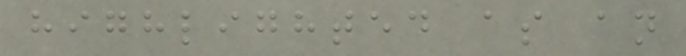highlighted as an
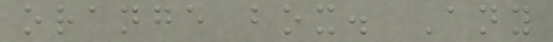orange box. Any
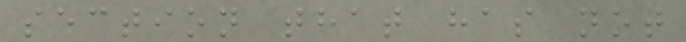section that has not
